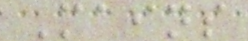Mains
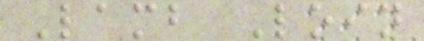Lamb Loin
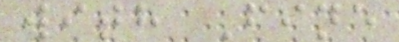with Fine
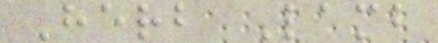Herb Lamb
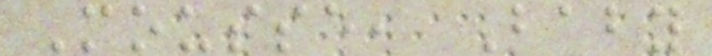Mousse, Baby
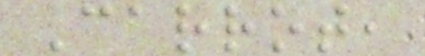Carrot,
